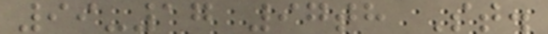99-17 97th St.
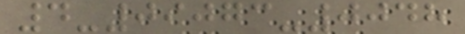4-09073-0048
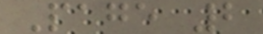Page 2
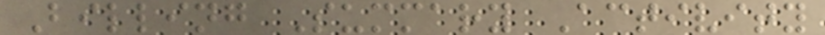Billing Summary Activity
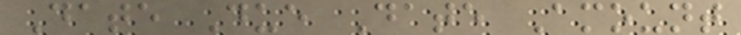Date Due Date Amount
